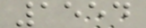1554
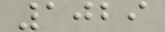1029
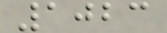1023
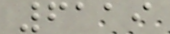6119
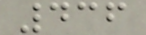436
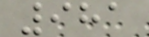981
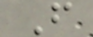F
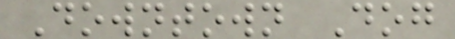Downtown Dog
